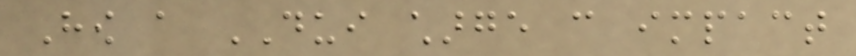How a DUI charge can impact
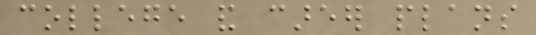college and career plans
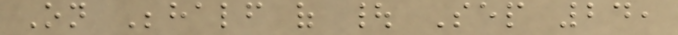On Behalf of | Sep 24,
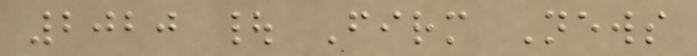2020 | Firm News
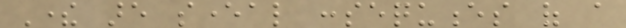There are several consequences of a
